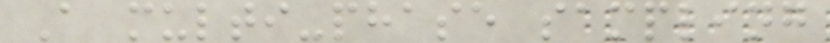A multi-phase sampling
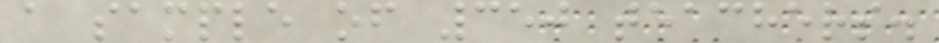a sample of 350 teachers.
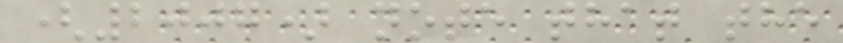(2007) note that the
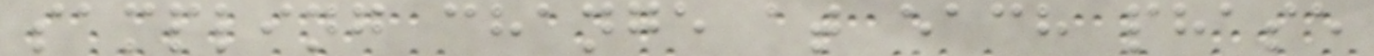sampling change at each phase
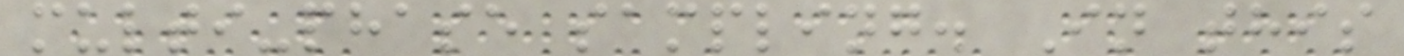multi-phase sampling. In this
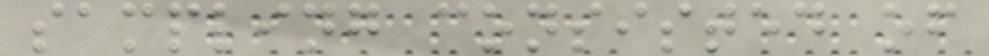sampling consisted of
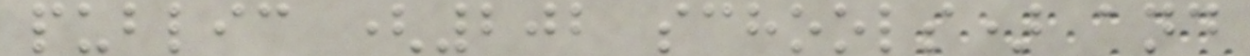public (202 schools) and
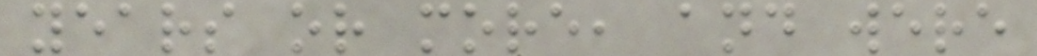years or more, and were
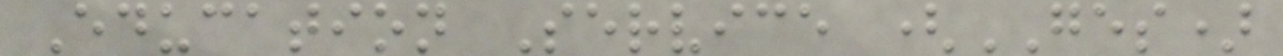Education Service (GES)
